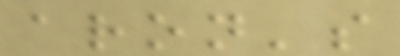aron's
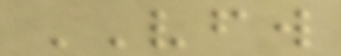VFW
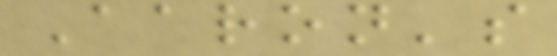Aaron's
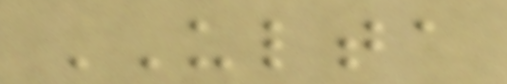ULTA
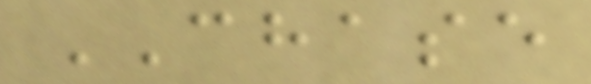CHASE
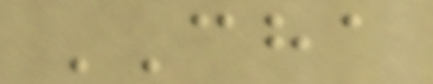CHA
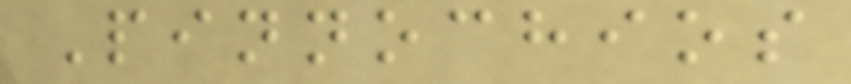Pinnochios
